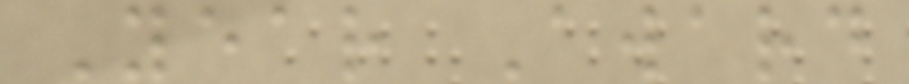Year Award
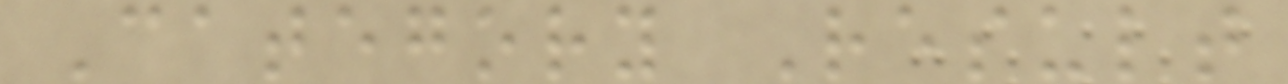Category Result
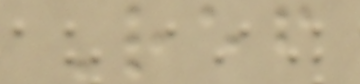Ref
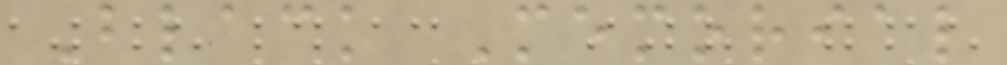Black Memorial
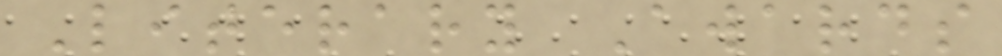Literary Awards
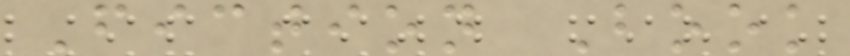Fiction Book
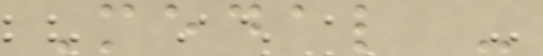Medal -
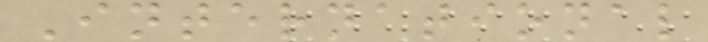International
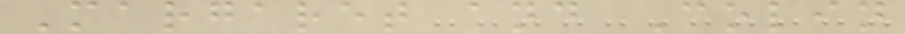Margaret and Colin
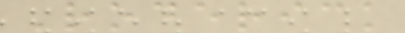Roderick
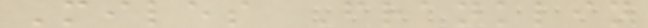Miles Franklin
